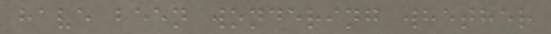have been wondering whether
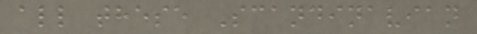all these Scandinavian
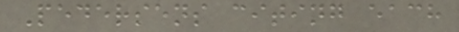Pedersens citing each
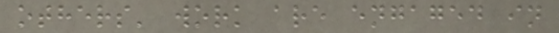others' work are engaged in
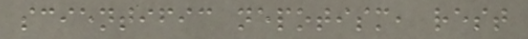scientific nepotism, rest
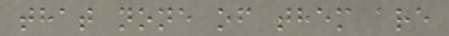that none of them are
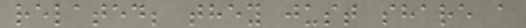related; they just share a
